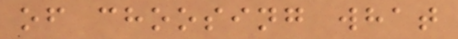of choosing what
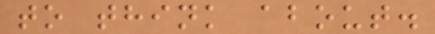to think about.
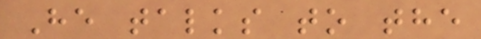He talks to the
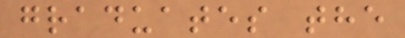graduates the
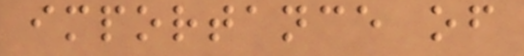importance of
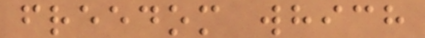freedom which
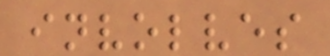involves
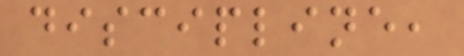discipline,
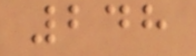248
